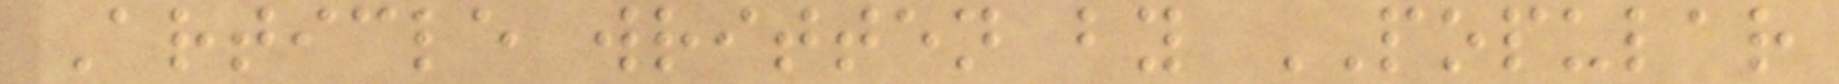Article written by POPULAR
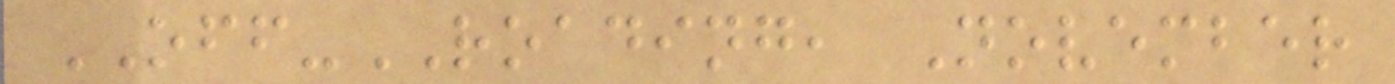OFF-ROADING, November
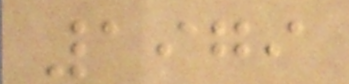1979
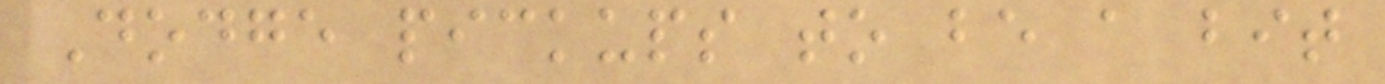Dodge pickups to be a bit
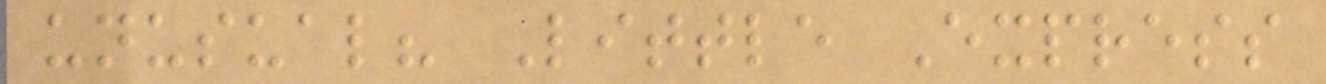unusual? Little Express
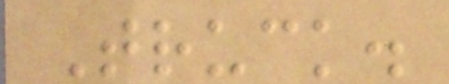Truck.
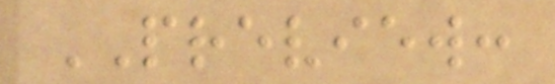PREVIEW:
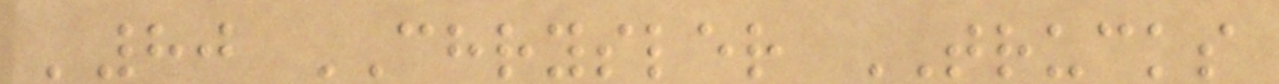'80 CHRYSLER TRUCKS
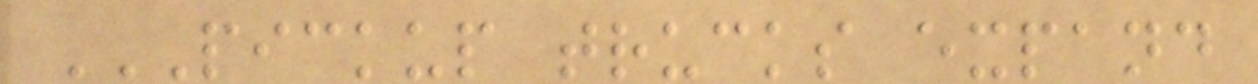PICKUP TRUCKS EXPAND
